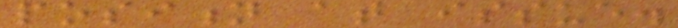position at issue.
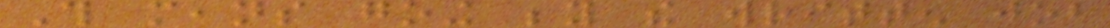This means going beyond the written job
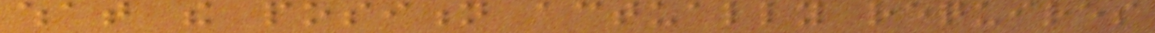what the position actually requires
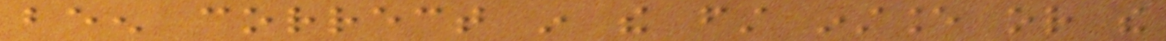been correct in the first instance or the
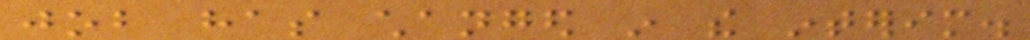job has changed in the interim.
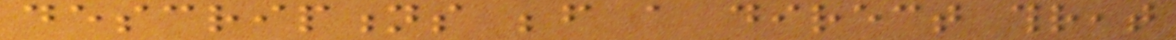descriptions before a direct threat
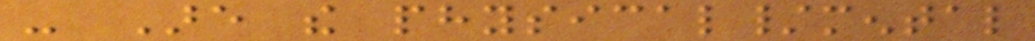- Are the physical/mental
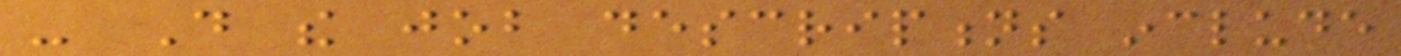- Do the job descriptions include
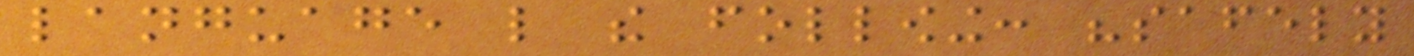language like the following: "safely
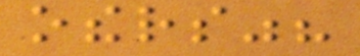others"?
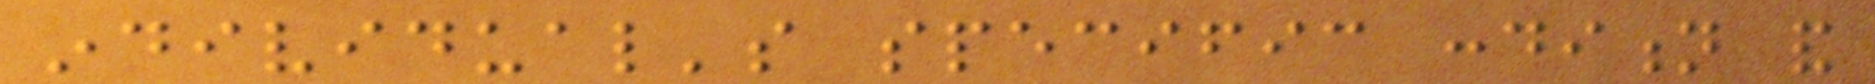individual's specific condition and
